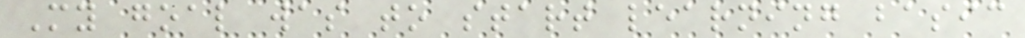My goal was to start learning basic
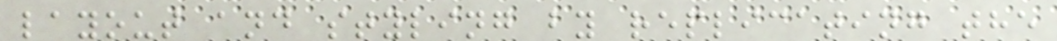layout and styling by replicating the
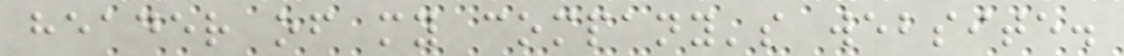header of my company's website.
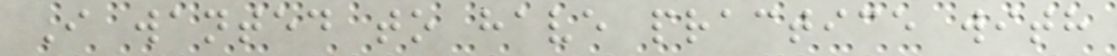I wanted to have practice with
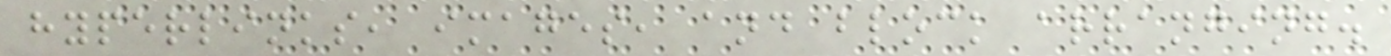hyperlinks, images, and block arranging.
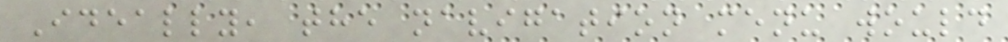Ideally, the navigation menu would
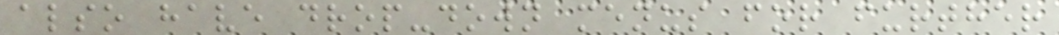also have drop-down menus for further
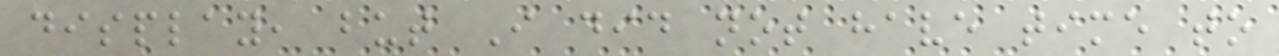display, but I did not have time to
